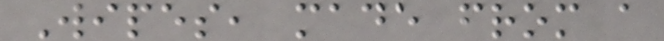Wipes, made from a
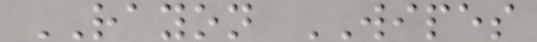RAYON WIPES
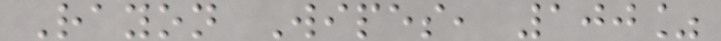Rayon Wipes, 100%
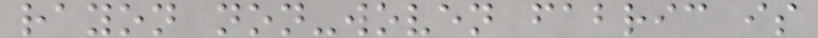rayon non-woven fabric is
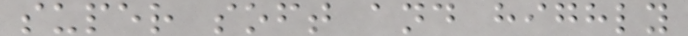super soft and highly
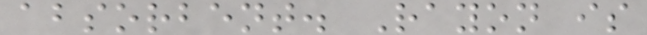absorbent. Rayon is
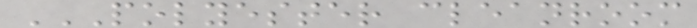POLYESTER CLEANROOM
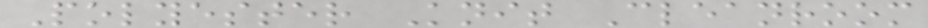Polyester Knit Cleanroom
